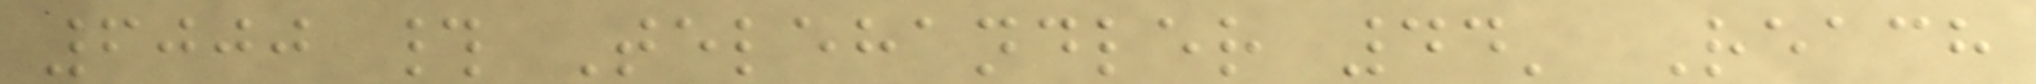6000 # Telehandler 44' Reach
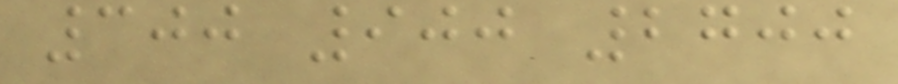300 900 2700
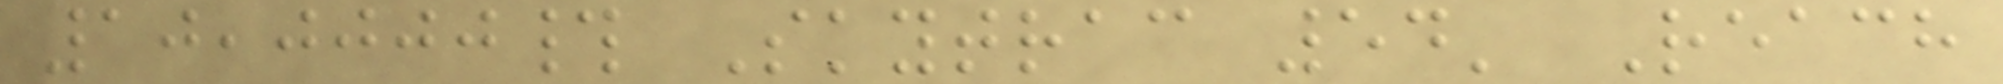10,0000# Skytrac 54' Reach
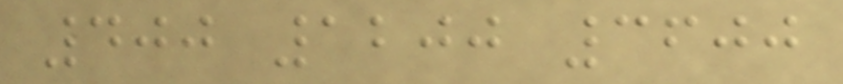400 1200 3600
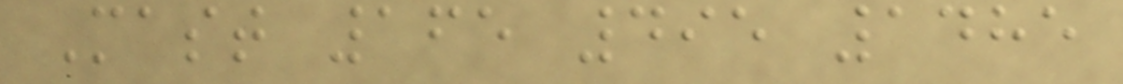Mast 165 495 1485
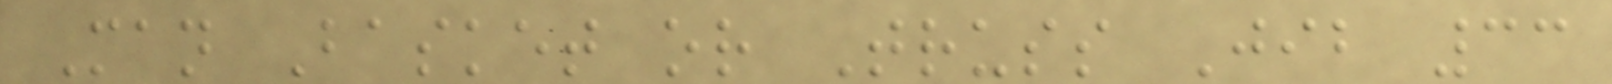Man Basket or Truss Jib 33
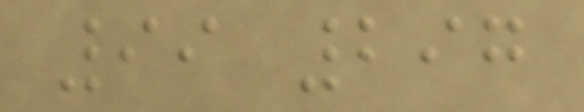99 297
